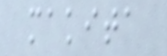makita
